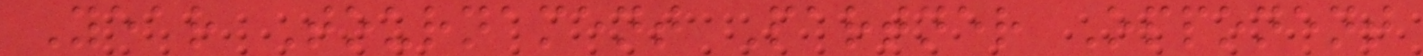Year Tournament Partner Opponent
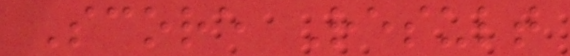Score Result
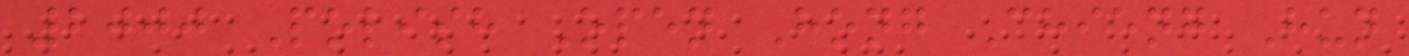2000 Polish Open Hong Chieng Hun
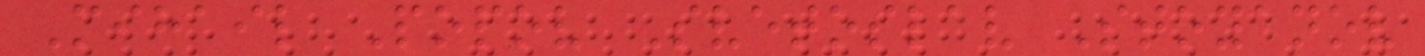Mihail Popov Svetoslav Stoyanov
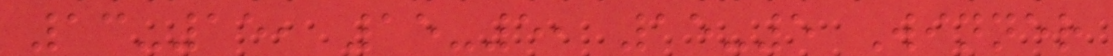13-15, 15-5, 15-5 Winner
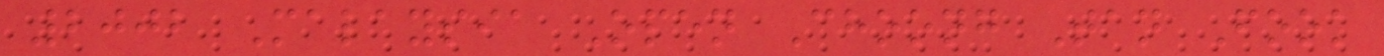2002 Malaysia Open Choong Tan Fook
